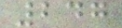247
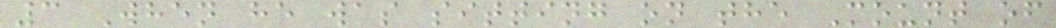3 When he was sitting on the Mount of
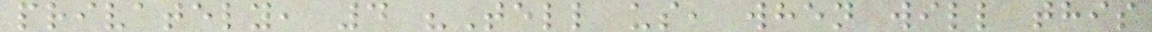privately, 4 "Tell us, when will this
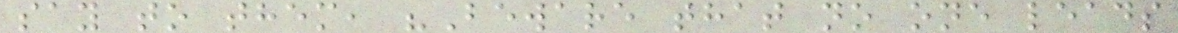say to them, "Beware that no one leads
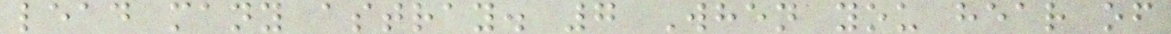lead many astray. 7 When you hear of
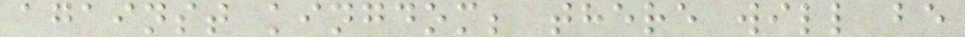against kingdom; there will be
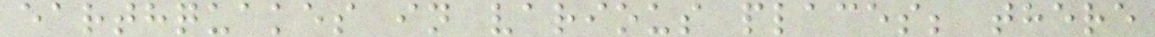earthquakes in various places; there
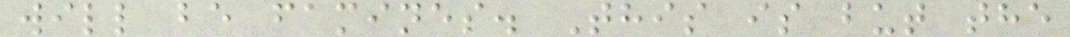will be famines. This is but the
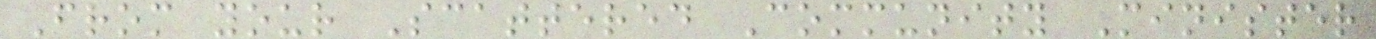From your Scattered Community Minister
